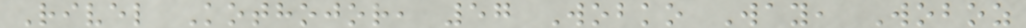Rivel Kothojor, 57 Wobko Way, Woboz
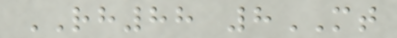RH88 8MT
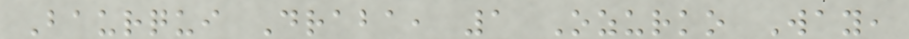Baurqui Draba, 1 Ozurko Way,
